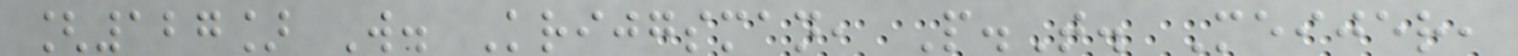[127] W. Krijgsman, P.T. Meijer,
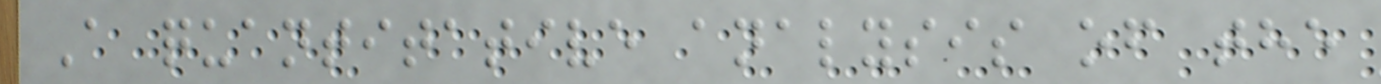A quantitative analysis of the
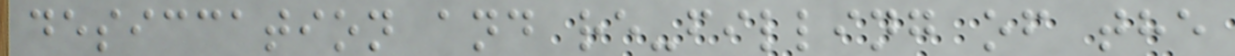desiccation and re-filling of the
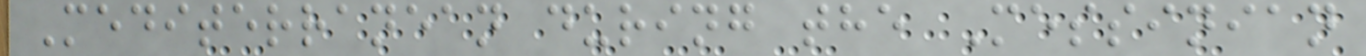Mediterranean during the Messinian
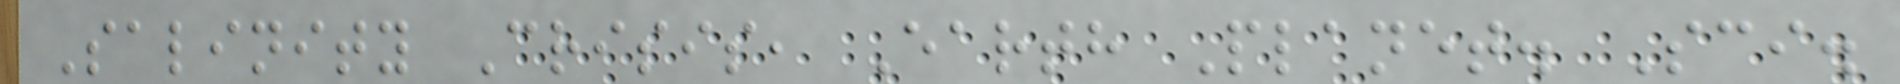Salinity Crisis, Earth Planet. Sci.
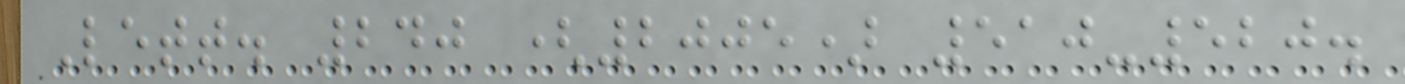Lett. 240 (2005) 510-520.
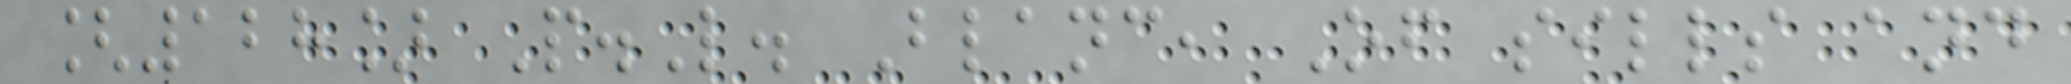[128] P.L. Blanc, Of sills and
